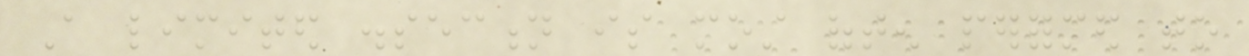A limited dissection is most often performed to
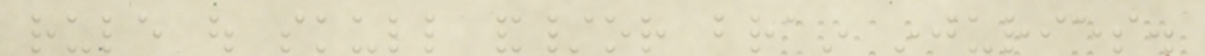rule out skull and/or brain injuries.
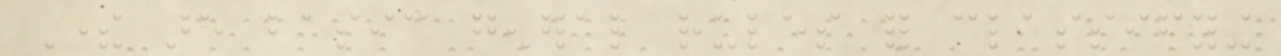There are basic general rules for classifying
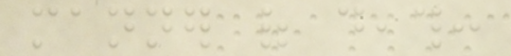manner of death:
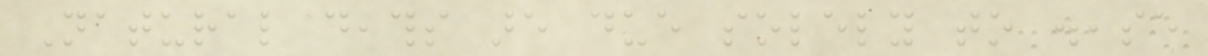Natural deaths are due solely to disease
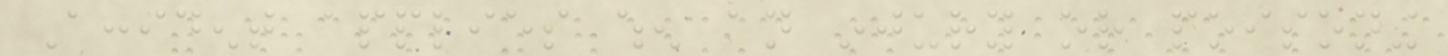Accident applies when an injury or poisoning
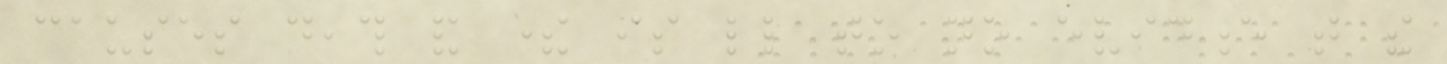causes death and there is little to no evidence that the
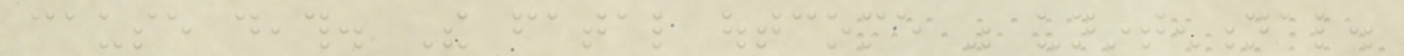cause death. The fatal outcome was unintentional.
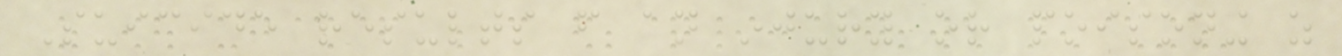Suicide results from an injury or poisoning as
